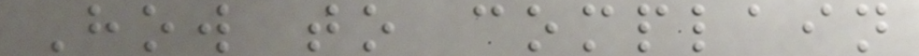How to complain
